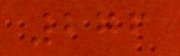276
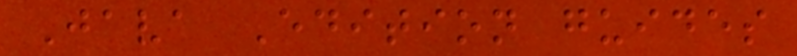Java Edition guides
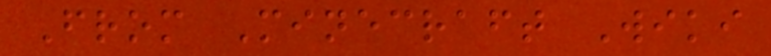From Minecraft Wiki
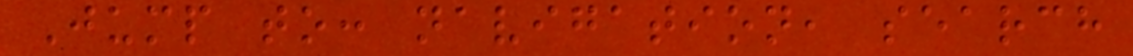Jump to: navigation, search
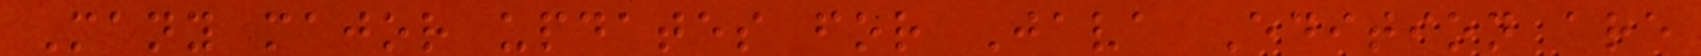Many major updates for Java Edition are
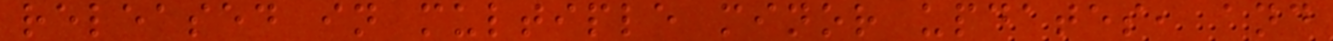released in multiple minor updates, and
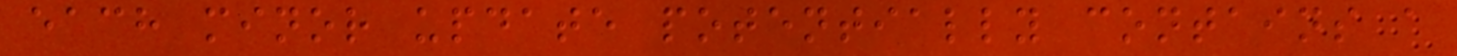each minor update potentially contains a
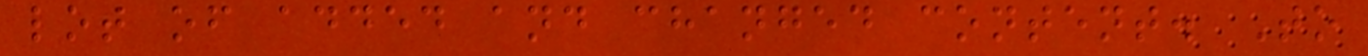lot of added and changed content. To
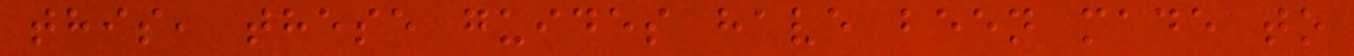this, these guides have been made to
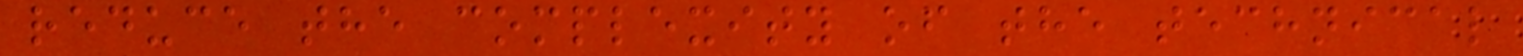reduce the complexity of the technical
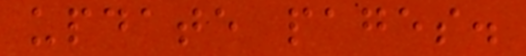update pages.
